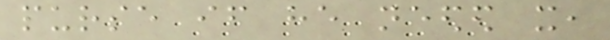purse if he needed it,
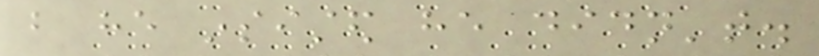but he insisted he didn't.
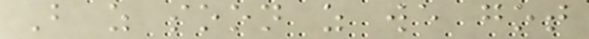But as soon as we got
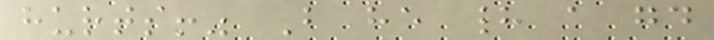hurts!" But he had a good
